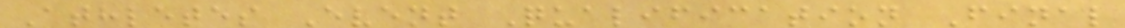Athletes Event Qualification Final
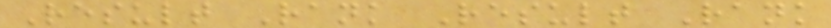Result Rank Result Rank
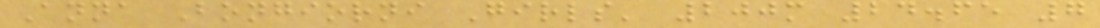Anna Bongiorni Girls' 200m 24.65 7
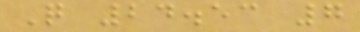Q 24.53 7
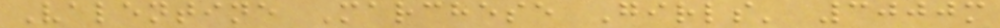Valentine Marchese Girls' 3000m
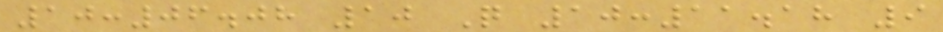10:06.08 10 Q 10:11.18 9
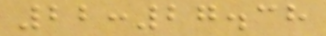22:27.38
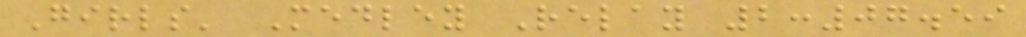Girls' Medley Relay 2:07.59
